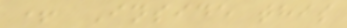+ Inside this
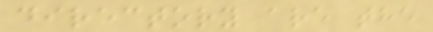directory are the
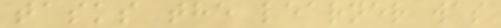tasks the learner was
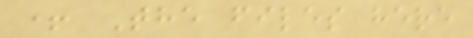+ The files here
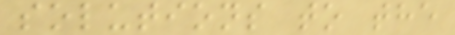solutions to the
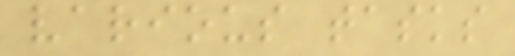various tasks
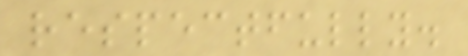respectfully.
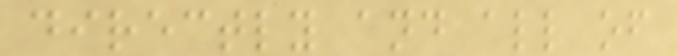directly and all of
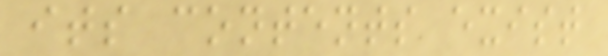its contents exist
